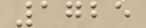1725
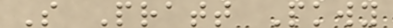S Pratt Pkwy
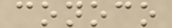conoco
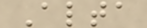Alta
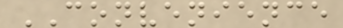CONVENIENCE
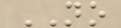NO
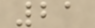21
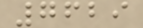7629
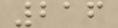216
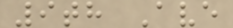9th Ave
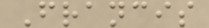Francis
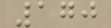170
